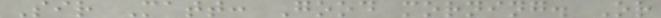Sir Matt: Good morning. Or
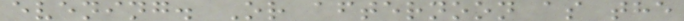evening. Or afternoon as the
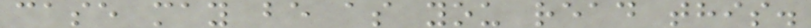case may be as you read this.
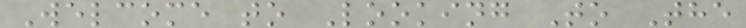Welcome to Looking To The
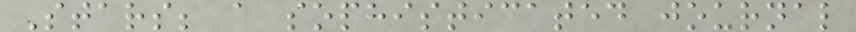Stars; a sophisticated journal
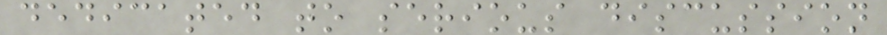dedicated to serious discussion
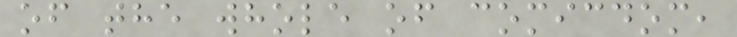of the whole of comicdom,
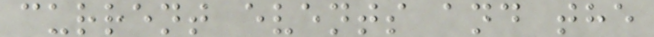current events and the
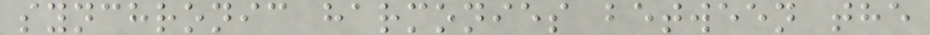synchronic harmonies between the
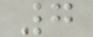7
